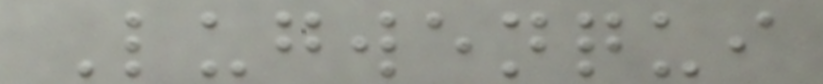Lugwenqui
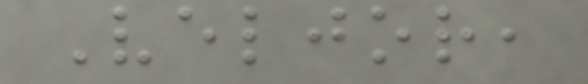Veljor,
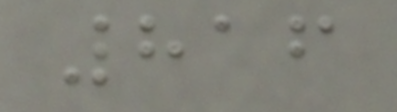816
